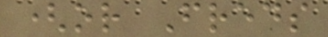(or Freds
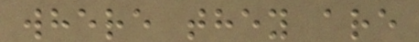where they are
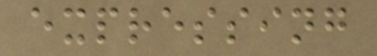expressing
